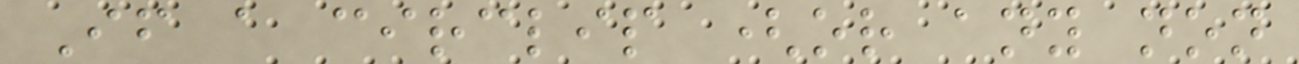If a circlip (or any non
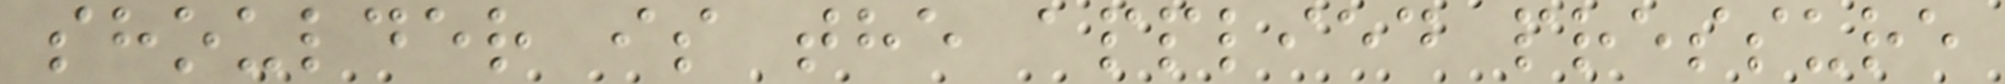shoulder is the applied pressure
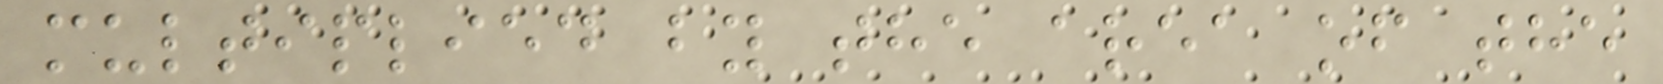multiplied by the area of the
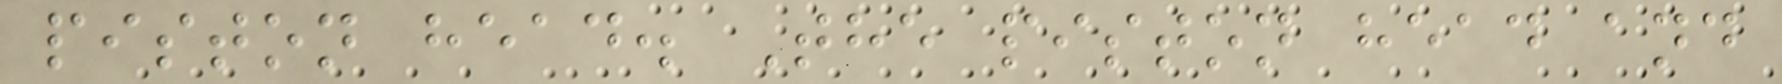piston head. The piston head and
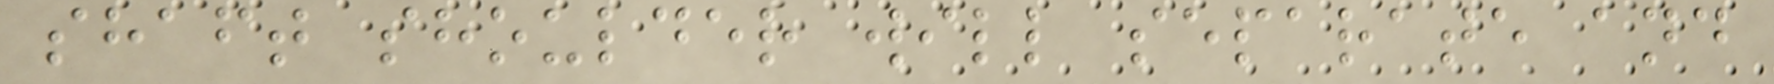shaft shoulder will separate and
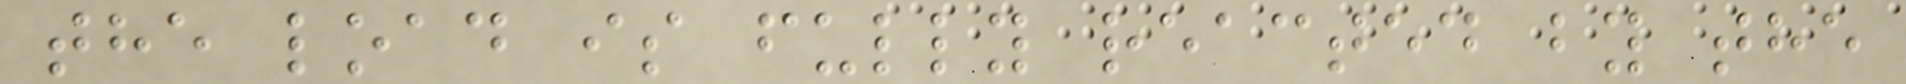the load is fully reacted by the
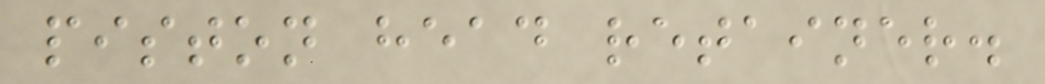piston head retainer.
